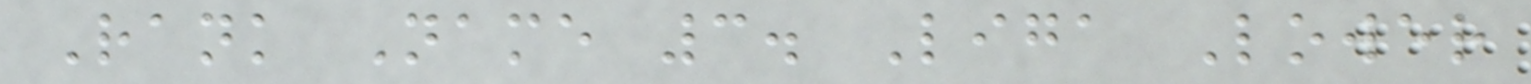Rank Name 3. Liga Lower
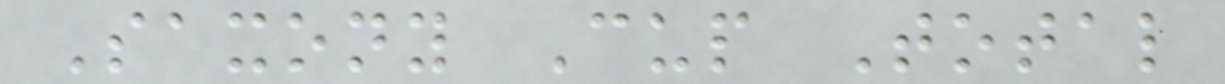Saxony Cup Total
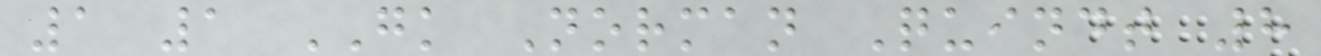1 1 GK Norman Quindt 8
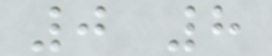0 8
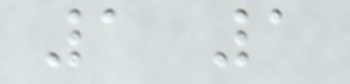1 1
